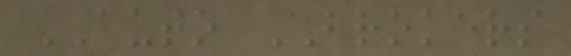AUTO BROKERS
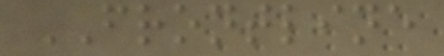FRONTLINE
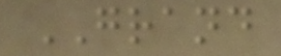GRAND
